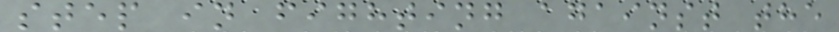step in fighting against the
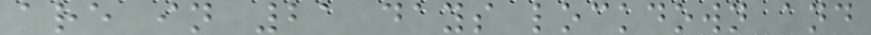are in 21 days lockdown and
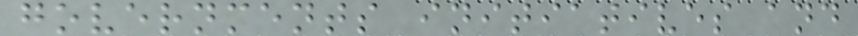governments initiatives and
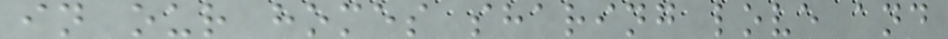in our homes sharing love and
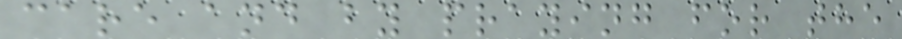care and by praying for the
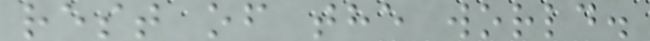rest of the world.
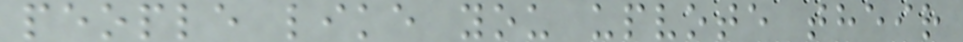people like you upvote their
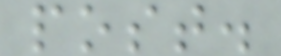post.
